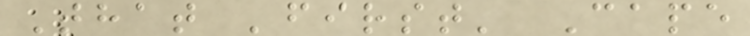That 'first' Cape
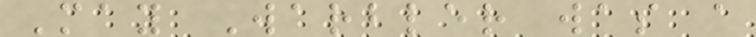May Warbler was a
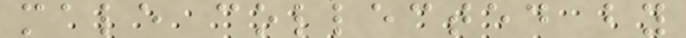male collected by
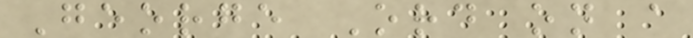George Ord on a
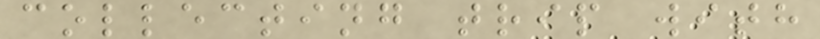collecting trip with
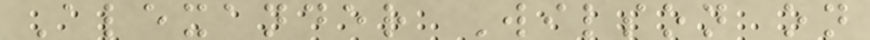Alexander Wilson on
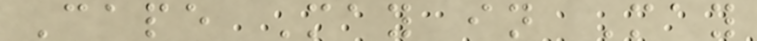Cape May in May
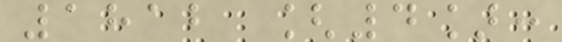1812 [4]:
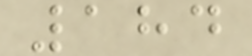184
